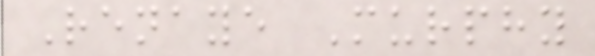Renaye Murphy
